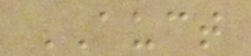AUCT
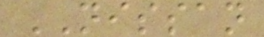NISSAN
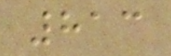813
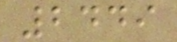2449
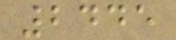2445
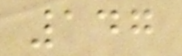147
